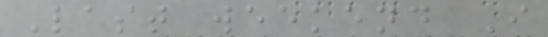Last weekend I
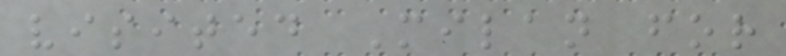visited Milan for
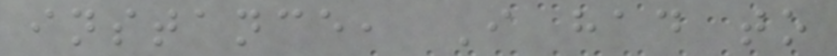instance, I had to
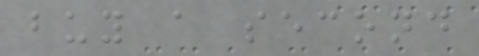buy a second
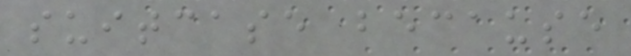suitcase because
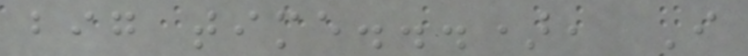big time...), I
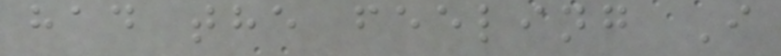had the feeling I
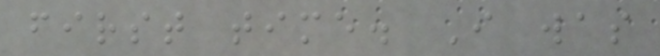first time. I was
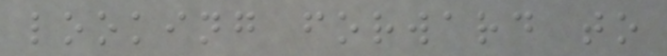looking forward to
